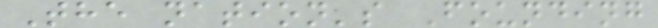The nation's Founding
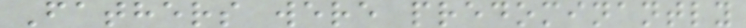Fathers were predominantly
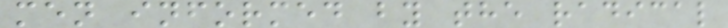men informed by the radical
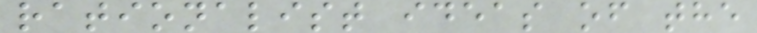rationalist ideas of the
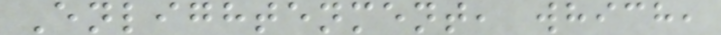Enlightenment, which,
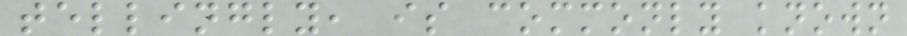tellingly, is commonly known
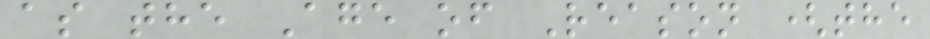as the Age of Reason (the
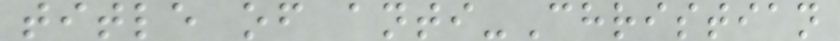title of anti-Christian
